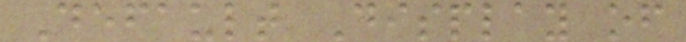Default Display of
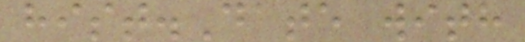hist.Date with
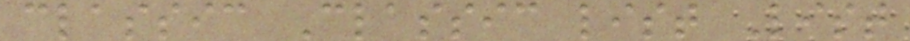classic Classic list List
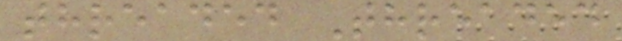threaded Threaded
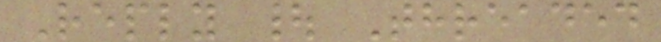Reply | Threaded
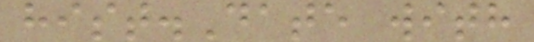hist.Date with
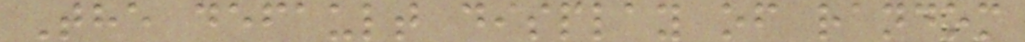The default display of random
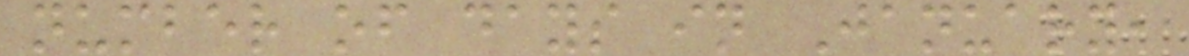number of days in January,
